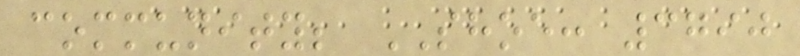community; SHOE: 3790
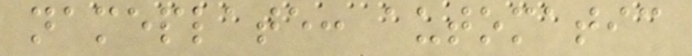nameplate: automatic
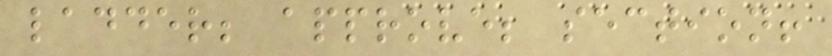ladder; approve; section!
